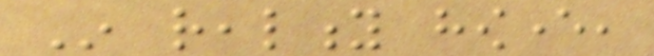In reality however,
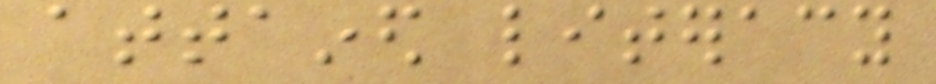attained literacy
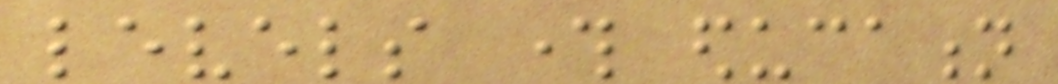levels through education
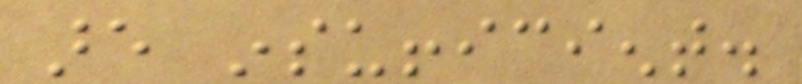are insufficient.
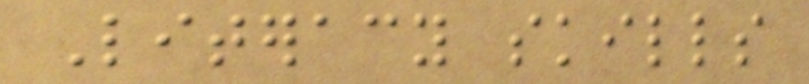Literacy skills
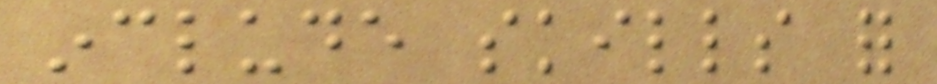include skills for
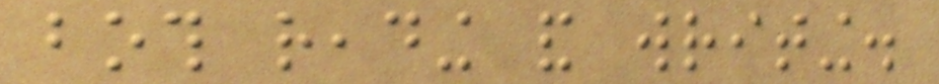both reading and writing.
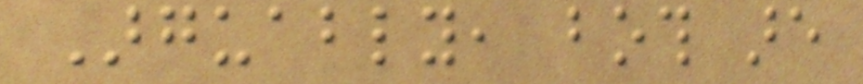Arguably, both are
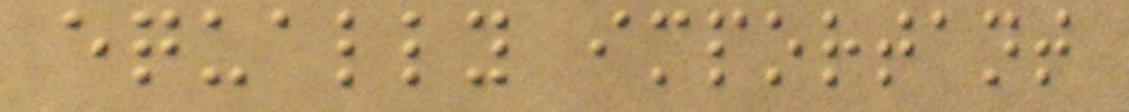equally important
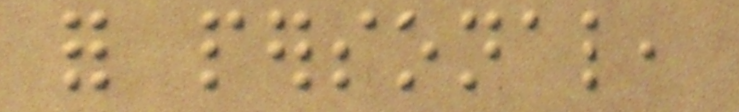for personal,
